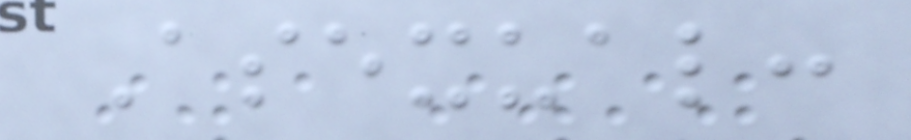Asexual:
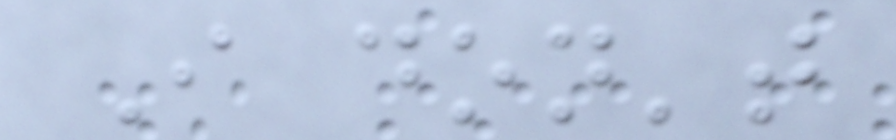I don't
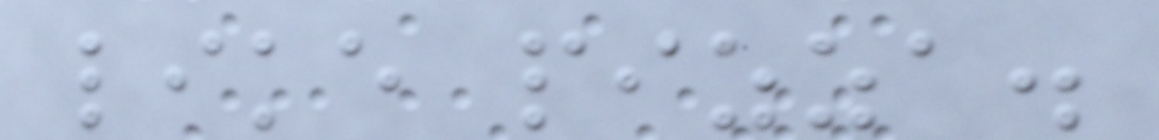like pizza.
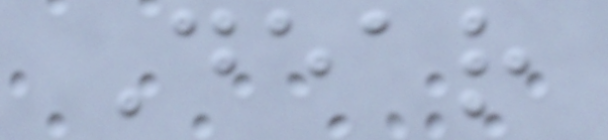Dear
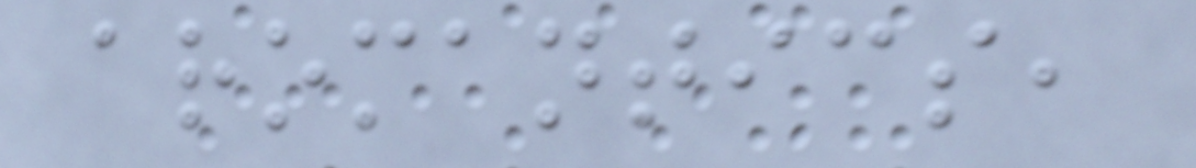aromantics,
